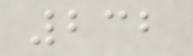232
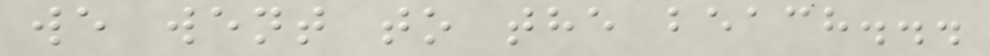we went to the beach...
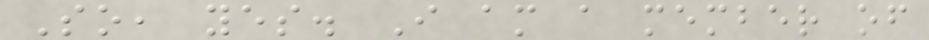So, yes. I am a member of
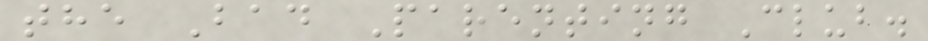the Bad Parenting Club.
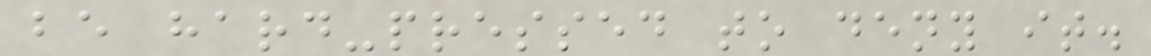be hard-pressed to deny it.
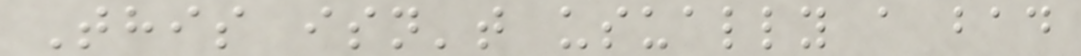This isn't usually a bad
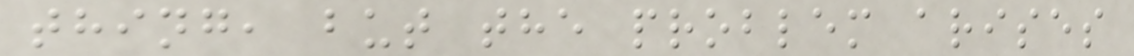thing, but the problem arises
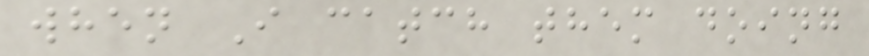when I catch them doing
